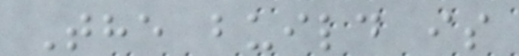The build is
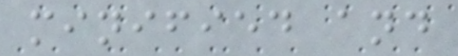minified and
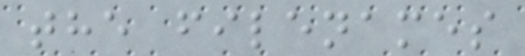the filenames
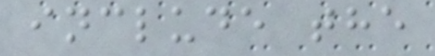include the
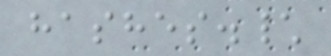hashes.\
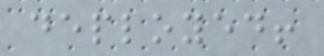deployed!
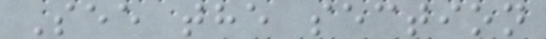See the section
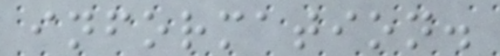information.
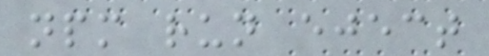npm run eject
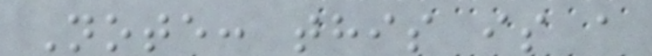Note: this is a
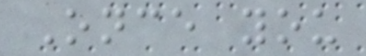Once you
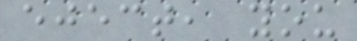eject, you
